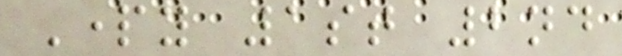Party 1st 2nd
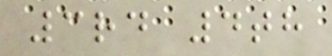3rd 4th
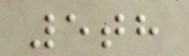5th
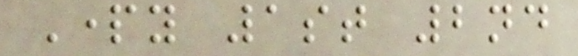Party 1st 2nd
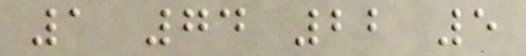1 74 22 5
